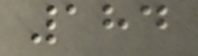184
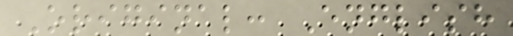Original: English
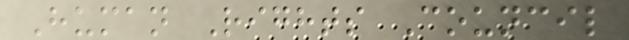Human Rights Council
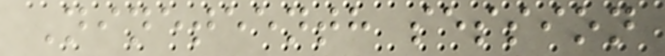Nineteenth session
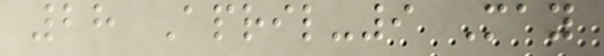28 April-9 May
